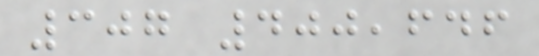307 400,646
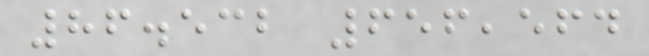86.532 656,564
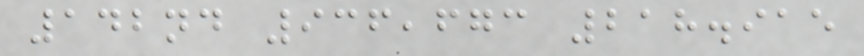142nd 936,673 218.915
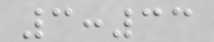3:33
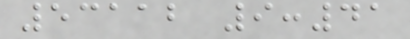53112 9:41
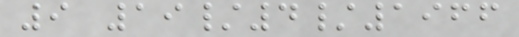9 19/4/1966
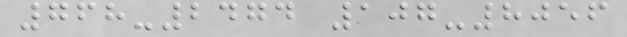768-2474 107-8056
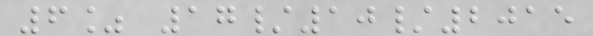6% 17/10/2015
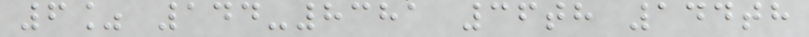6% 144-8381 36th 144th
